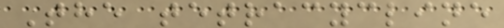The tetracycline
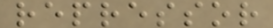repressor
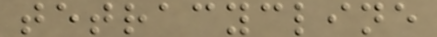tetracycline
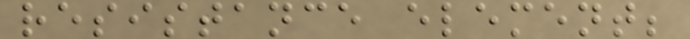resistance element;
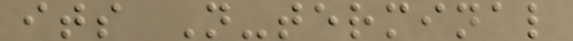its N-terminal
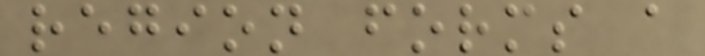region forms a
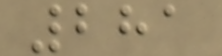281
